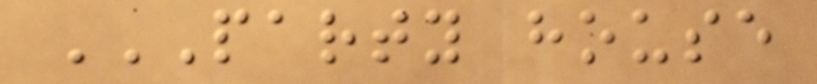PARTY HOUSE
